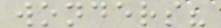wonders?
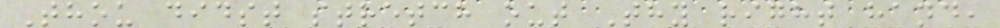Thou didst stretch out Thy right hand,
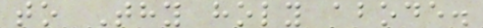to Thy holy abode.
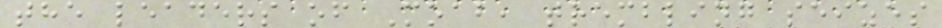the leaders of Moab, trembling seizes
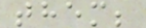them;
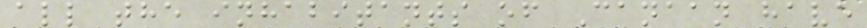all the inhabitants of Canaan have
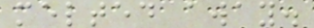melted away.
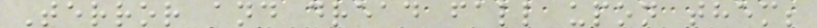Terror and dread fall upon them;
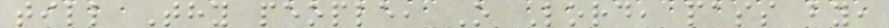till Thy people, O Lord, pass by,
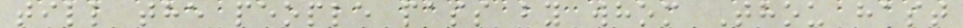till the people pass by whom Thou hast
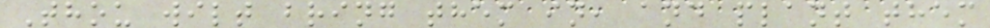Thou wilt bring them in, and plant them
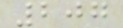207
